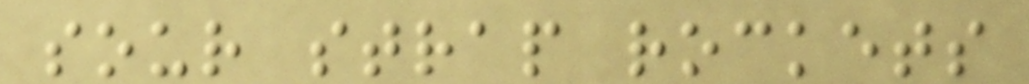sour strap rockets
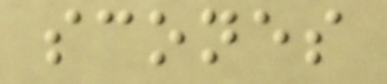scones
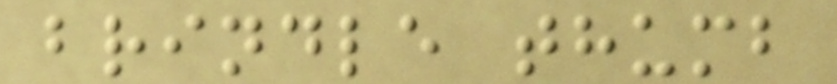brindle thumb
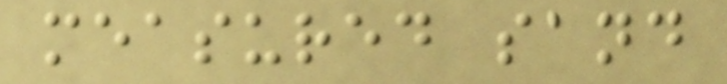measured sand
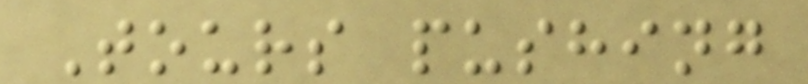Tours pushing
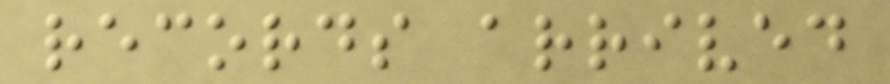records arrived
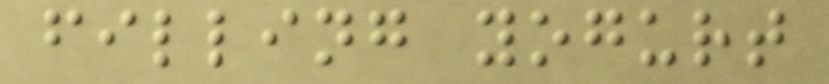filling yogurt
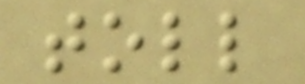toll
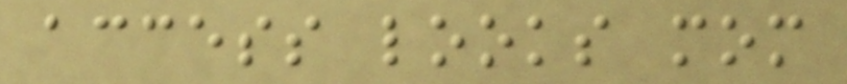access looks mom
